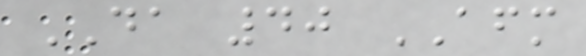DA 40 AFM
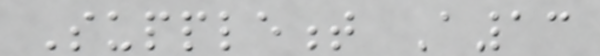Supplement A13
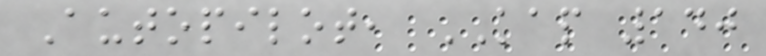Autopilot, KAP 140
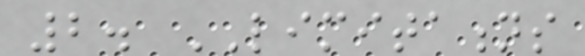2. LIMITATIONS
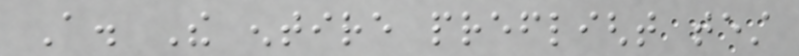A. The entire preflight test
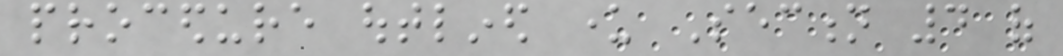procedure outlined under Section 4 of
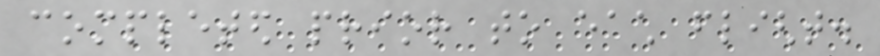completed prior to each flight.
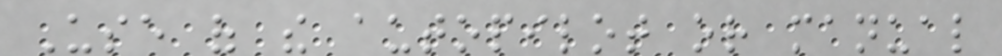Use of the autopilot or manual
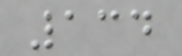134
